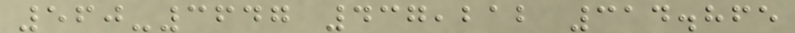560-3647 437,212 314.865
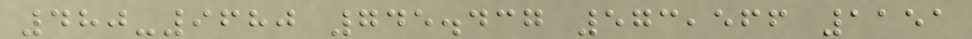480-9680 745.437 573,566 1151
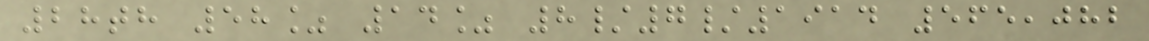28th 58% 14% 8/7/1914 565,082
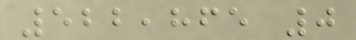522,865 0
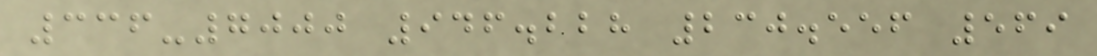336-7000 946.228 230.556 569
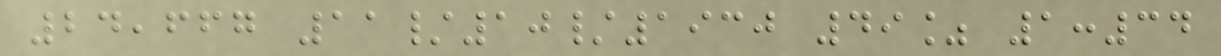24,667 11/10/1930 49% 1:34
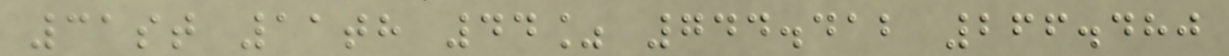31st 11th 44% 744.412 266.480
